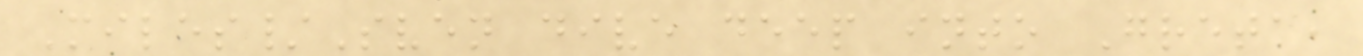Miles/Sven dive deep into Greta,
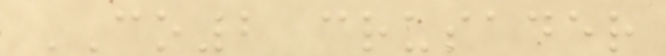CO2 crusader
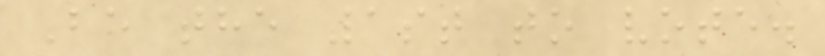Be the 1st to vote.
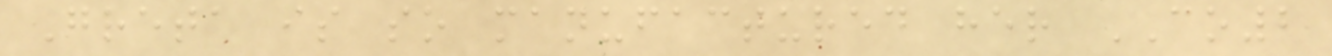Greta is so manufactured her CO2
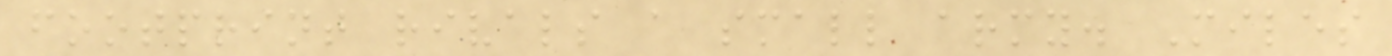footprint rivals a small army. Miles
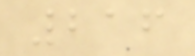216
